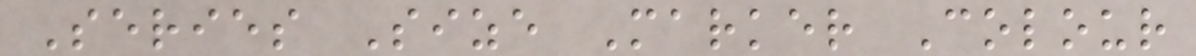Series Size Marker Colour
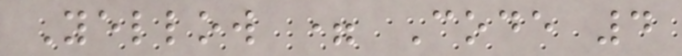Yellow = Code 4
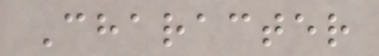Character
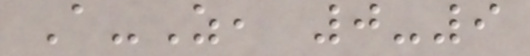A-Z, 0-9
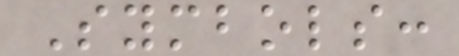Symbols:
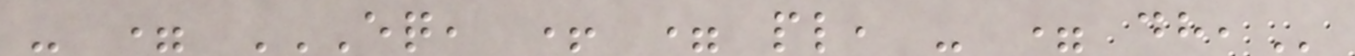- = EQ, + = PL, - = DH,
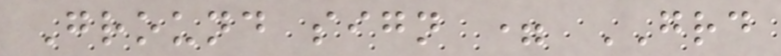Ground sign = GRD
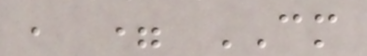, = CM
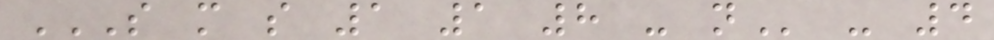S M S 1 1 8 - N - 4
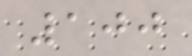100
